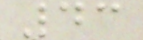43
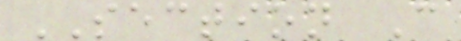SECTION C
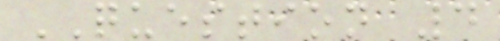QUESTION 4
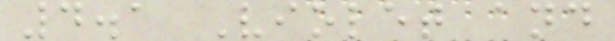4.1 Violet and
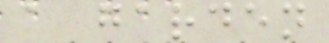a garden
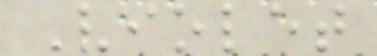Violet
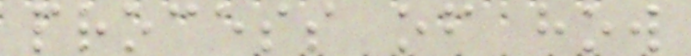process of how
